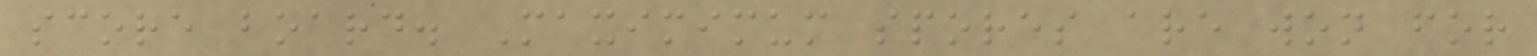score board. Maximimum spores are won for
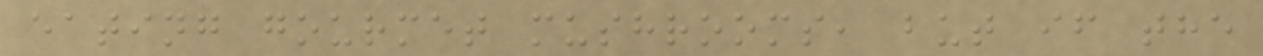eating gourmet mushrooms, but if the
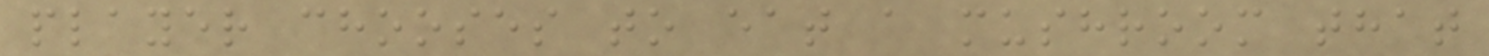player chooses to eat a mushroom that
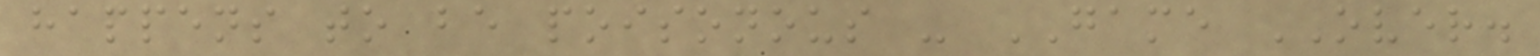happens to be poisonous - GAME OVER.
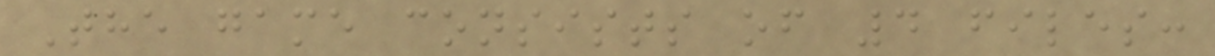The game consists of 4 files:
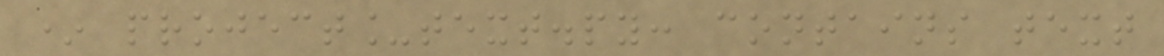* project_text.py: contains text
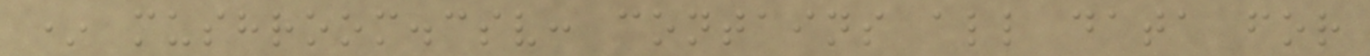* mushroom.csv: contains all data for
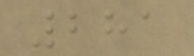281
